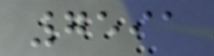7591
